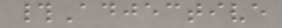#Adjective
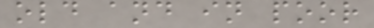old and in poor
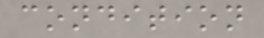condition
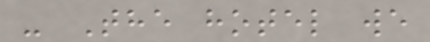- The hotel we
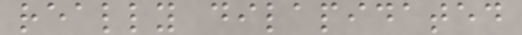really dilapidated
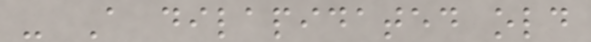- A dilapidated old
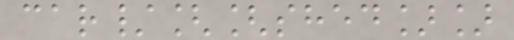car/[[shed]]
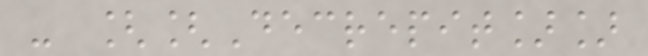- [[Decrepit]]
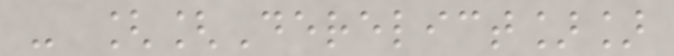- [[Derelict]]
